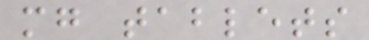mg tablets
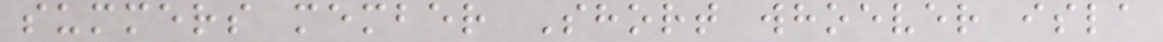summers member Short whoever isla
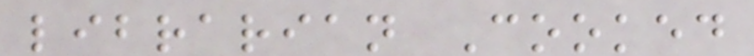librarian Cooked
